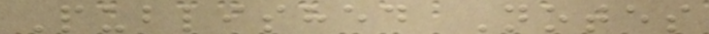Published Notes
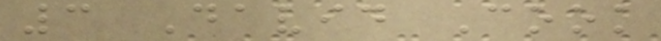3 David Cook
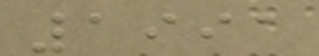1991
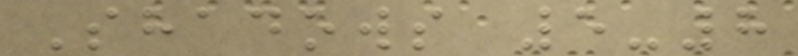Shadows 5-8
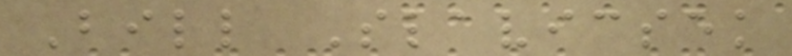Bill Slavicsek
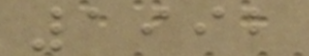1992
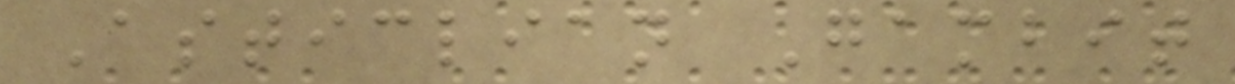Asticlian Gambit
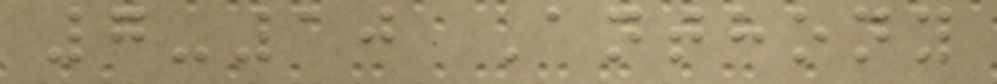7-10 Anthony
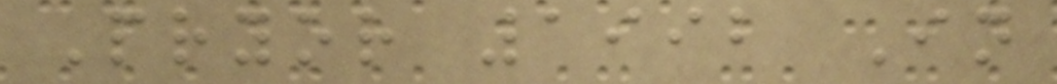Pryor 1992 In
